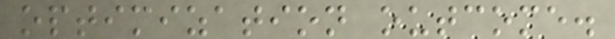optimization outcome.
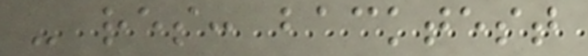- res: backtest
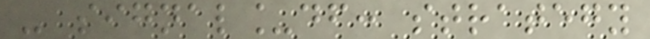- signal_df: strategy
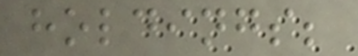holdings;
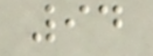94
